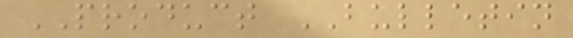PRODUCT BULLETIN
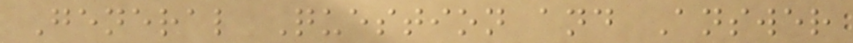General Question and Answer
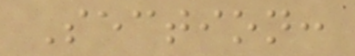Section:
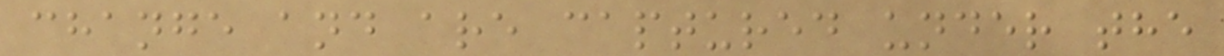change and are captured under the
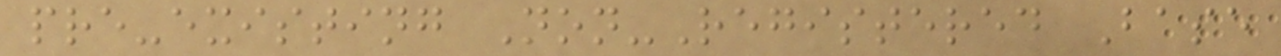pre-existing Non-Registered Base
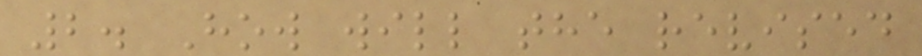2. How will the revised
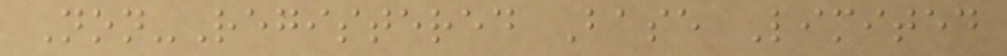Non-Registered Base Limited
